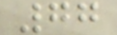77
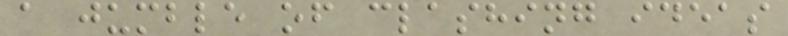a jumble of clashing ideas
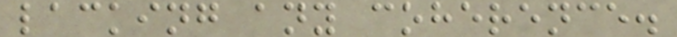lacking any coherence.
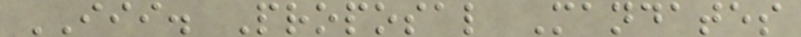III. Proposal Mandates
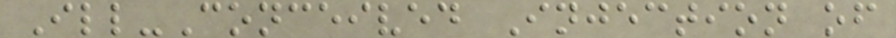Ill-Conceived Injection of
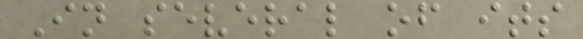In several of its
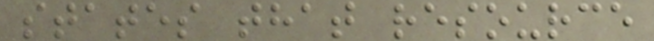states that resource
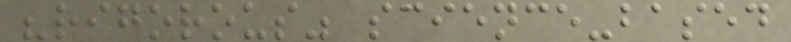"rigorous" science-based
